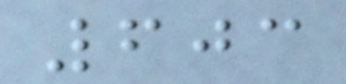603
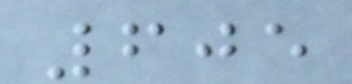605
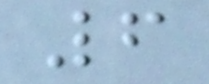6
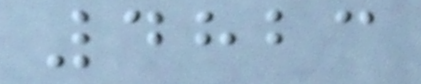4823
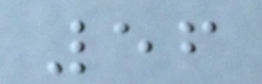56
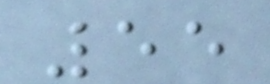55
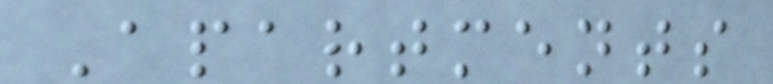Apartments
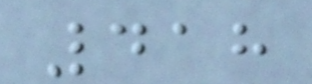418
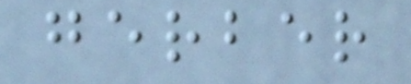gerber
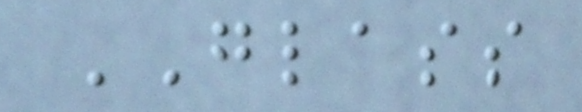GLASS
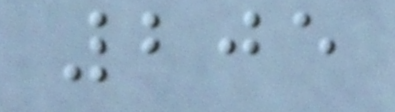205
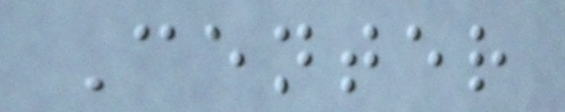Center
